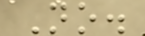No.
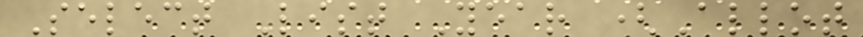Select List Year (Allot
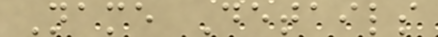Name Details
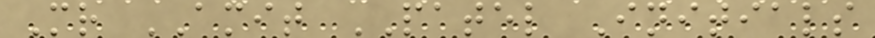Mr AMIT PATEL Initials
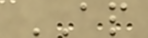AP
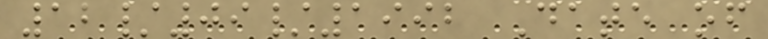12/09/1992 Date of
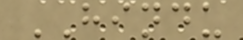HINDU
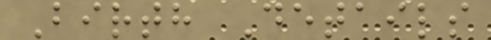Birth Details
